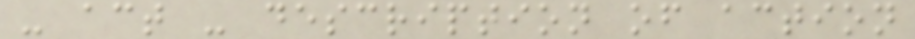- act - description of action
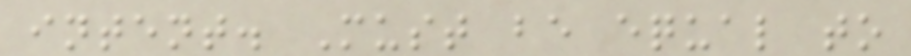intent. Must be equal to
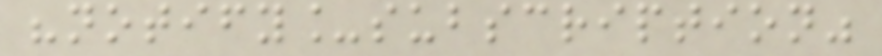"notify_subscription"
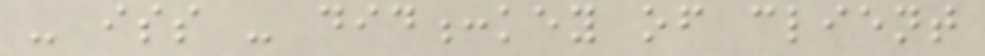- iss - did:key of client
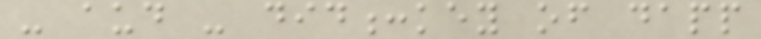- aud - did:key of dapp
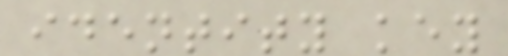identity key
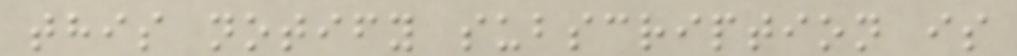this notify subscription is
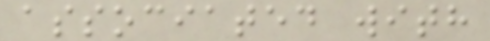associated with
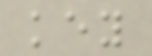key
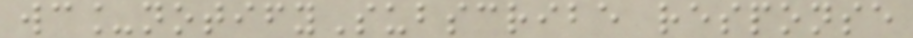wc_notifySubscribe response
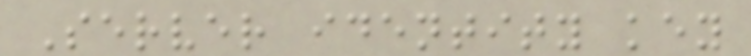Server identity key
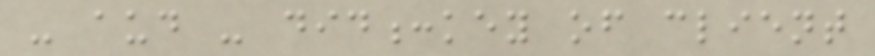- aud - did:key of client
